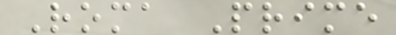Roma Prime
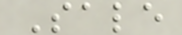Sale
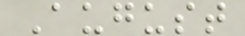August
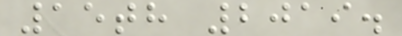15th 2019.
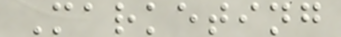Marketing
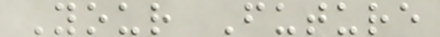Your Future
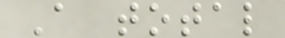A total
